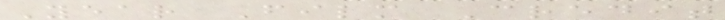Year Film Credit
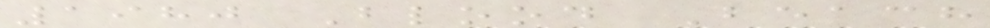1980 Blood Beach
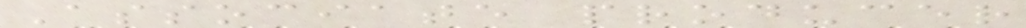Associate producer
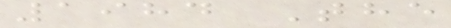1984 The
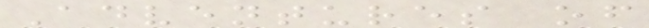Adventures of
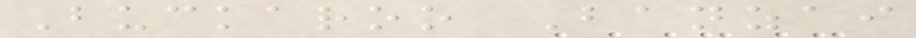Buckaroo Banzai
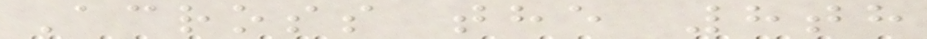Across the 8th
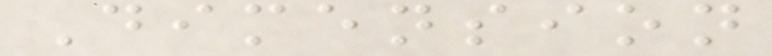Dimension
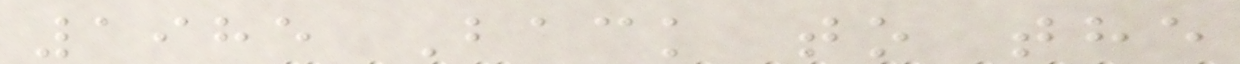1985 Back to the
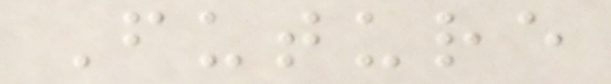Future
